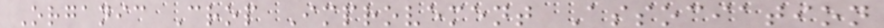Organic Crop Improvement Association
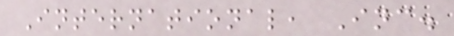International, Inc.
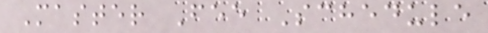Master Fee Schedule
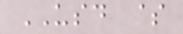USD $
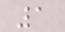1
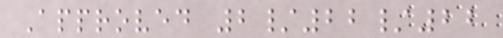Approved 2/22/22
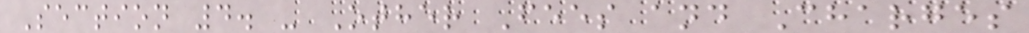Section 4. - Other Fees and Charges
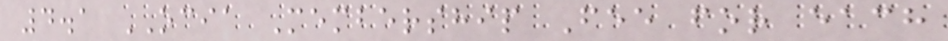4.1 OCIA Membership Fee for each
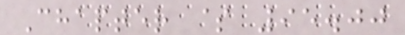Chapter $ 95.00
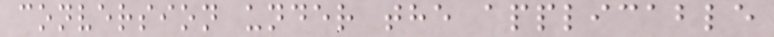conversion under the applicable
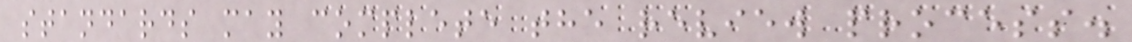standards may complete the review process.
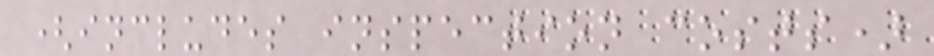(includes inspection costs)
